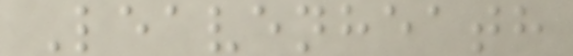Leavenheath
